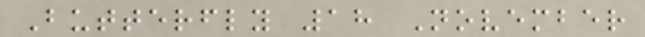Butterfly 18 November
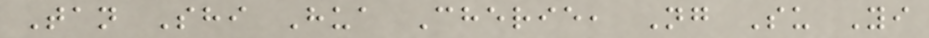Tan Shi Hua Cherie, Ng Su Yi
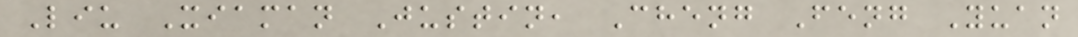Liu Xiaman Justin, Cheng Feng Yuan
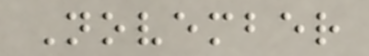November
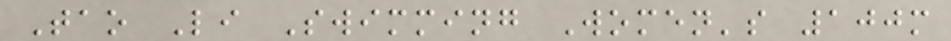Tao Li Swimming Women's 100m
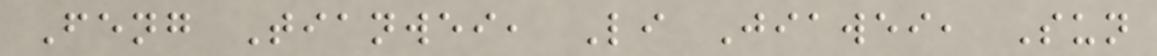Feng Tianwei, Li Jiawei, Sun
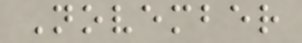November
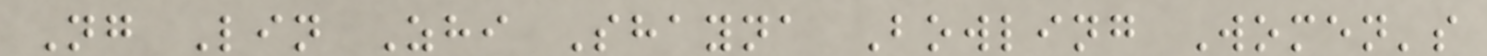Ng Lin Zhi Shayna Bowling Women's
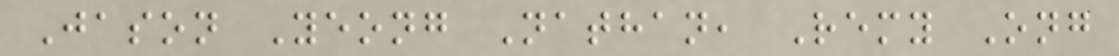Jason Yeong Nathan, Remy Ong
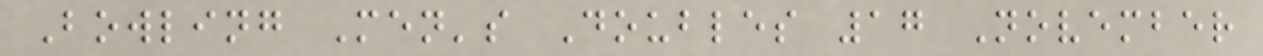Bowling Men's Doubles 17 November
